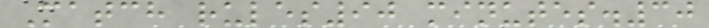Match rules90 minutes.30
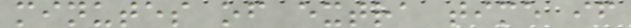minutes of extra time if
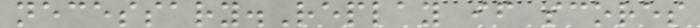necessary.Replay if scores
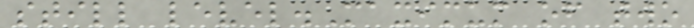still level.Maximum of two
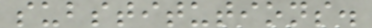substitutions.
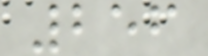256
